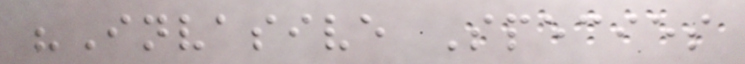"Invasive Species
